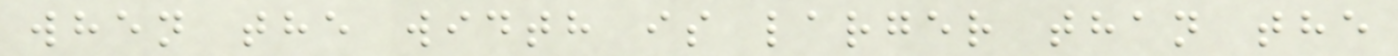when the width is larger than the
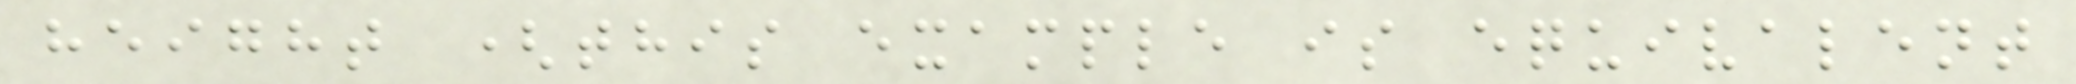height (this example is equivalent
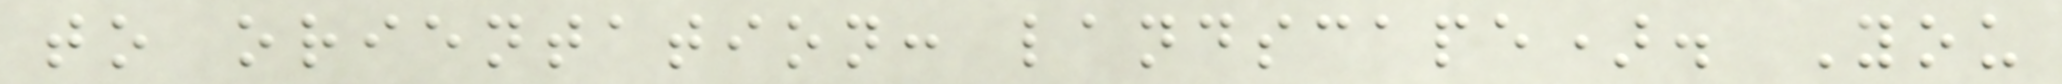to orientation: landscape). You
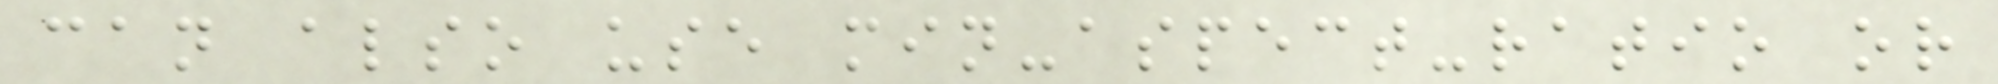can also use min-aspect-ratio or
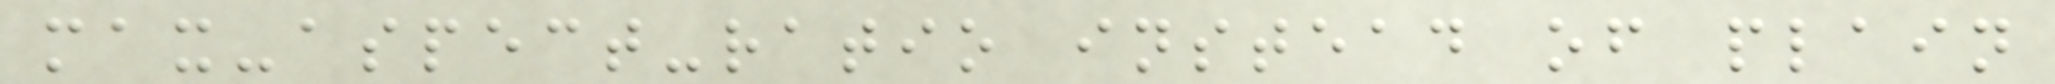max-aspect-ratio instead of plain
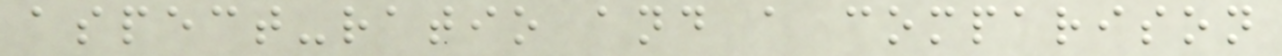aspect-ratio and a comparison
